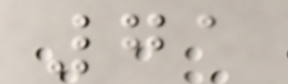71
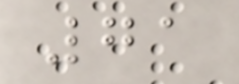71
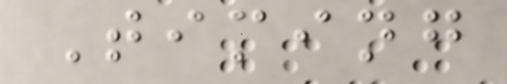Timing
